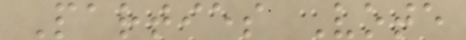Parties Vote
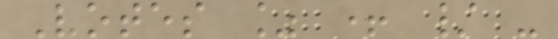Votes % + / -
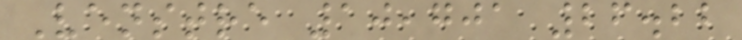Venstre 10,701 26.22
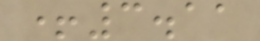+3.11
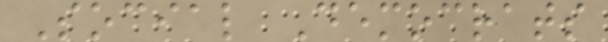Social Democrats
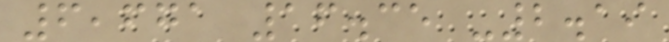6,671 16.35 -2.19
